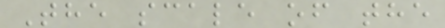The scale of the
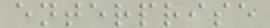enterprise
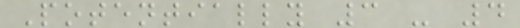Potentially 3 - 4
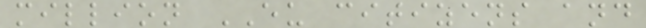million EU citizens and
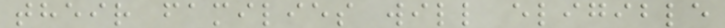their families will eligible
